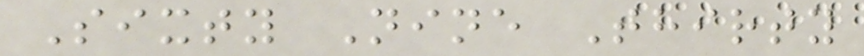Sixty Nine Thirty
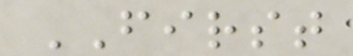FIRST
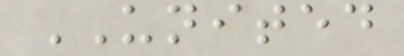UNITED
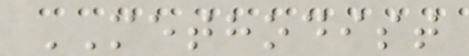METHODIST
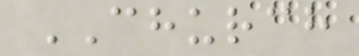CHURCH
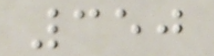350
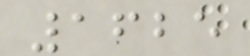1625
